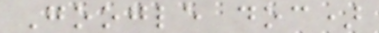Google doc)
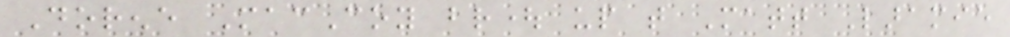Dorene MacCoy brought up that Matt Laramie
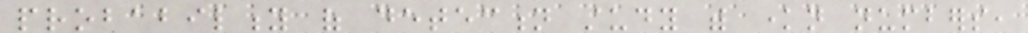probability of detection study with known numbers,
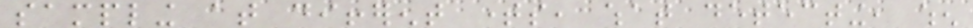sampling at different times, what detecting, when
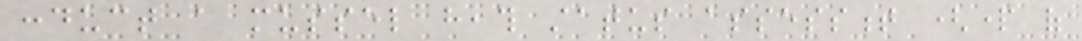conduct a mussel heath status assessment (part of
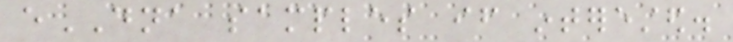eDNA samples if interested.
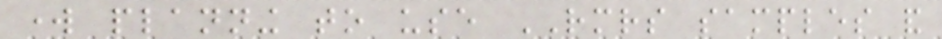work planning to use RMRS samples and
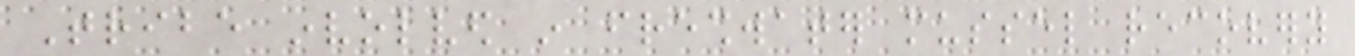Tribe involved in freshwater mussel recovery
